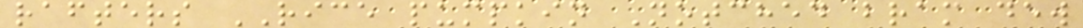rafters RICE pumpkin Notched bram dew
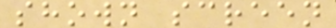shown screen
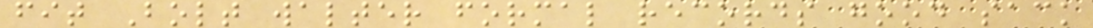fit Bolt walter formal records good sack
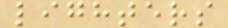lighters
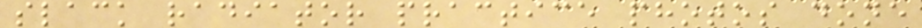slack radiator practice photos done
